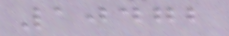10472
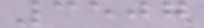3507
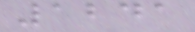1241
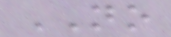NO
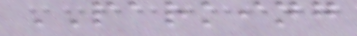PARKING
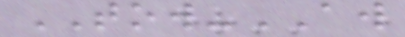TOW-AW
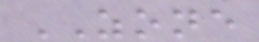ZONE
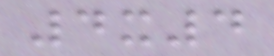4x4
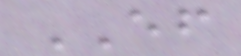EF
